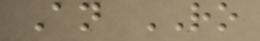An RO
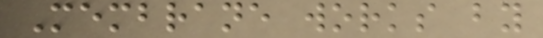Membrane works by
